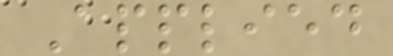Applied
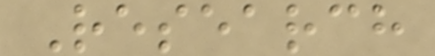Research
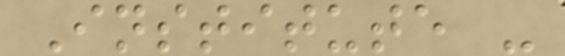Institute -
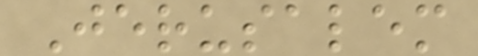Jerusalem
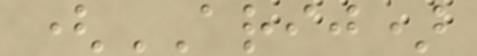(ARIJ)
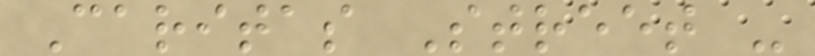Caritas Street -
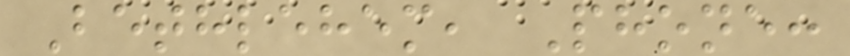Bethlehem, Phone:
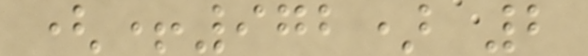(+972) 2
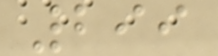299
